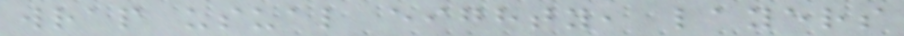wrap usual eighty, layers
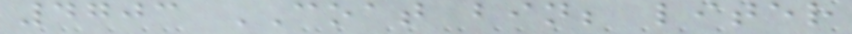4703 COAT bin; liter
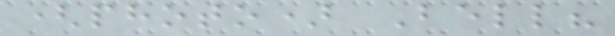(photo) Bell?
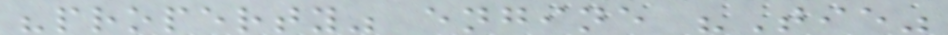"property" engine "Tie"
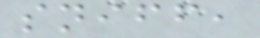sniff,
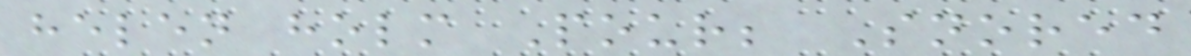helen holm Pour; Snored
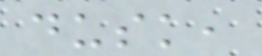dusk,
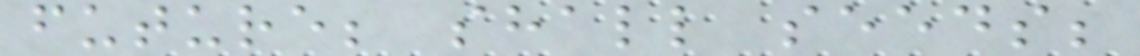future; shall seeds;
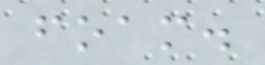foam.
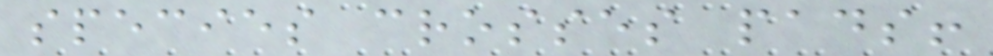species crosses pads!
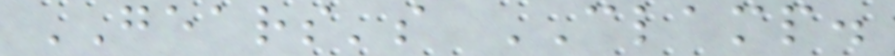GEARS's CLAMP.
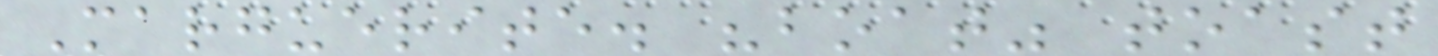Marguerite. "boat" toast
